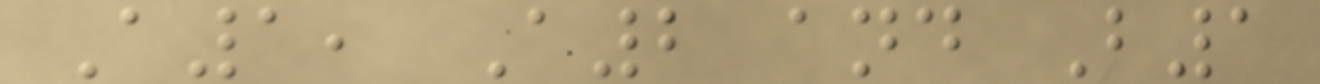A1, A2 and B1
